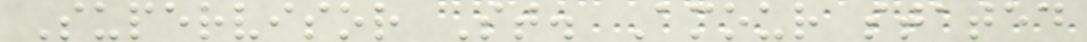Supervisor St. Amour stated
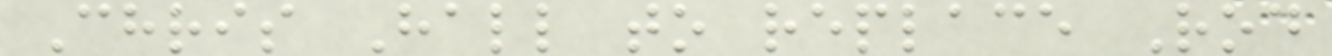Chris Hall to replace Rod
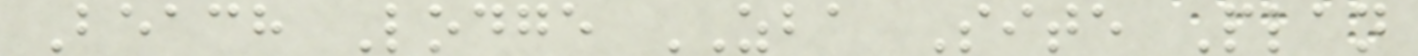Beach Lodge ZBA Site Plan
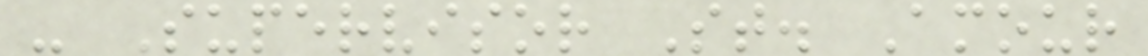- Supervisor St. Amour
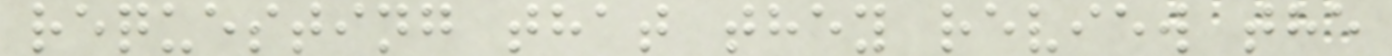requesting that they review the
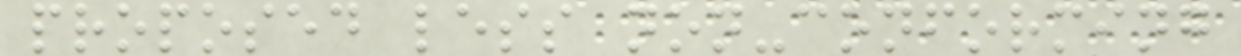proposed less non-conforming
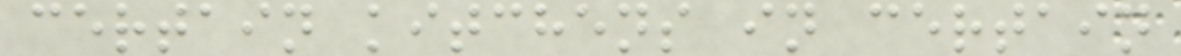certain kitchens in certain
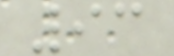93
